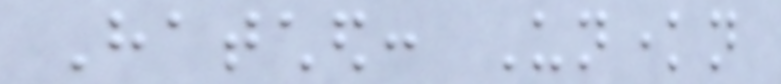Hatched: Unknown
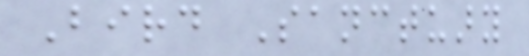Bird Sanctuary
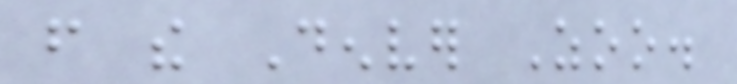from the Denver Zoo.
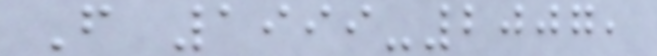From 1999-2007,
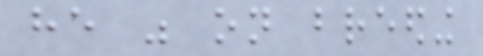he was on breeding
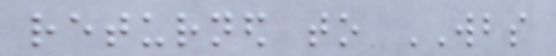returned to WBS
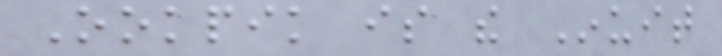Ookpik is the Inuit
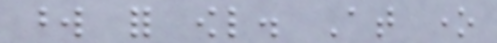word for owl. At one
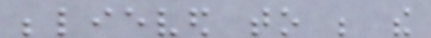believed to be the
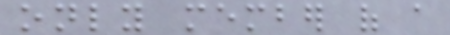only member of a
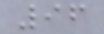96
